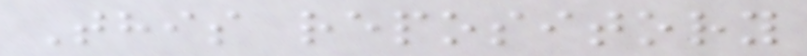This repository
